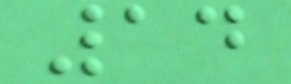14
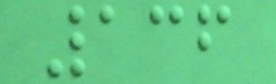136
